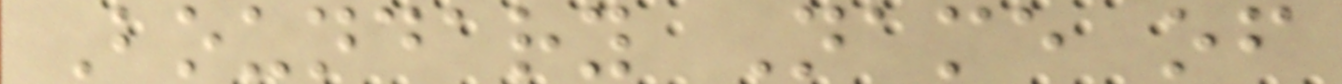Boundary Name of
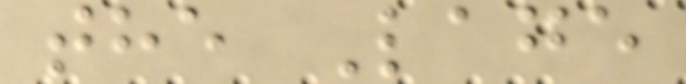the Lage
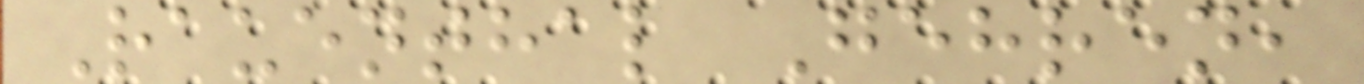Rauenthal Gehren,
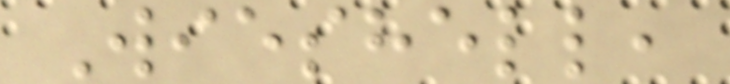Wieshell,
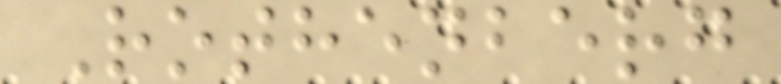Rothenberg
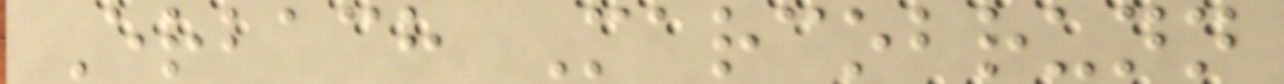Erbach Marcobrunn
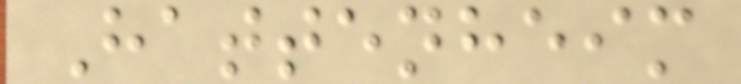Hattenheim
